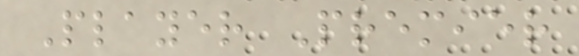Player Premier
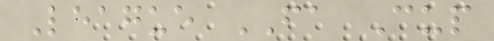League FA Cup
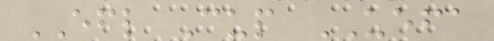EFL Cup UEFA
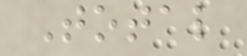Total
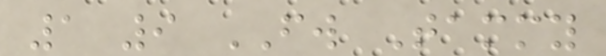1 9 FW Tammy
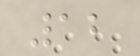12
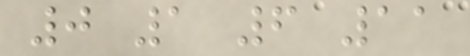0 1 6 11
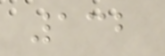132
